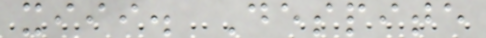xiii. Despite
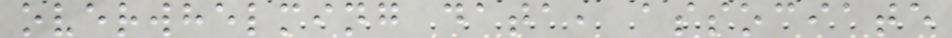overwhelming data, associate
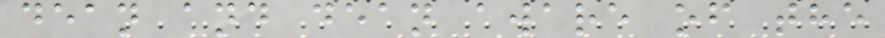dean and dean aware of the
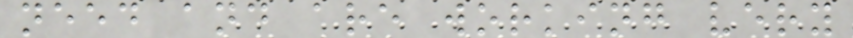need and are working very
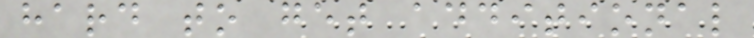hard to get additional
